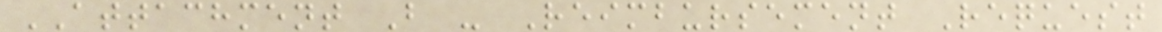ATTACHMENT B - Reimbursement Request
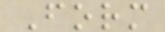Form
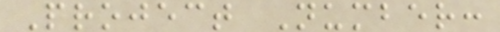Project Number:
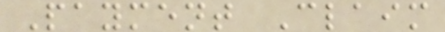Payment Claim
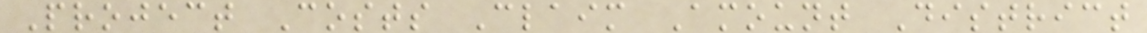Project Costs Claim Amount District
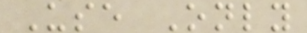Use Only
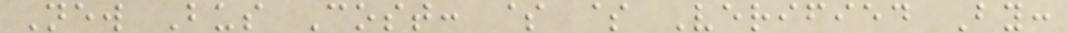New Bus Cost: $ $ Verified By:
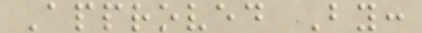Approved By:
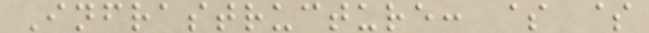Infrastructure: $ $
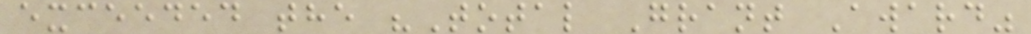exceeded the "Total Grant Award"
